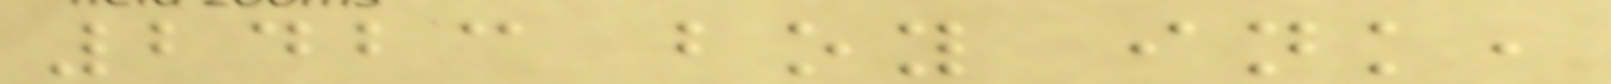2423 boy ink,
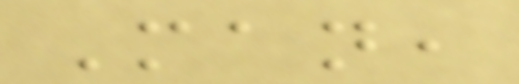Man,
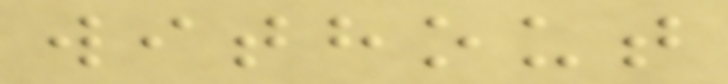without
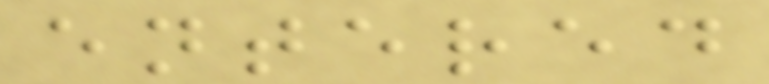entered
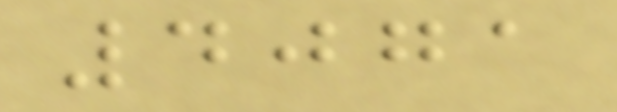4071
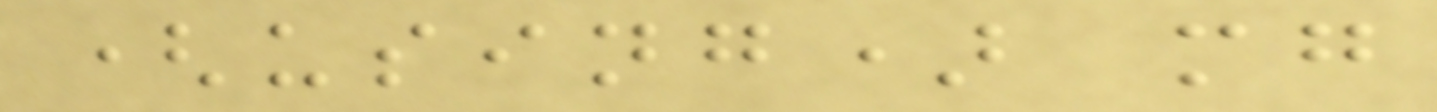(using) mg
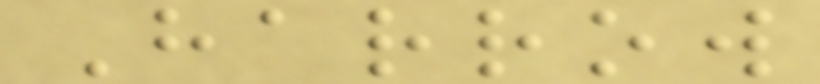Harrow
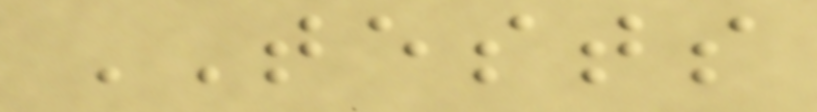TESTS
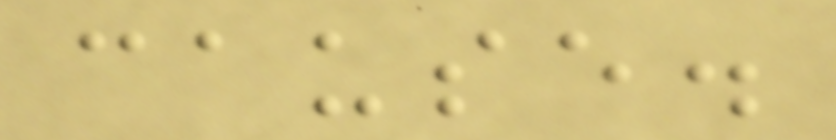cause.
